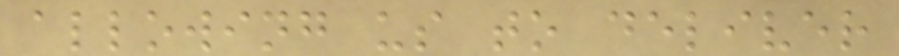allowing us to deliver
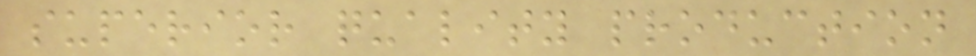superior quality production
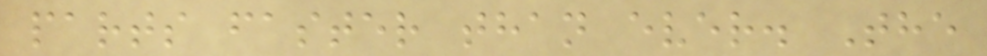parts faster than ever. The
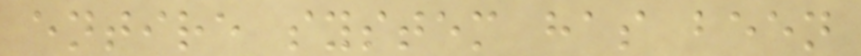entire system has been
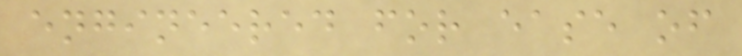engineered for ease of
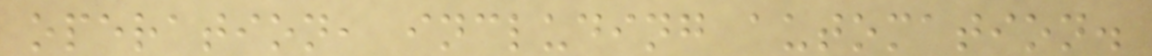operation, including automation.
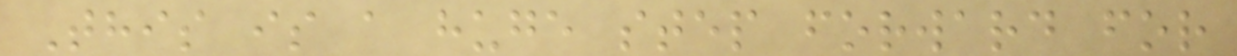This is a huge step forward for
